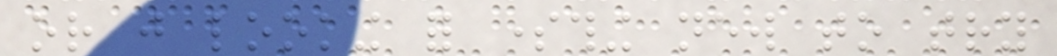or just looking for something new to try
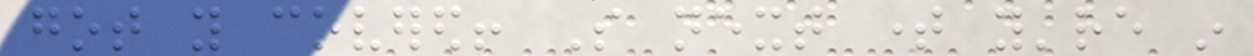got you covered! So next time you're in
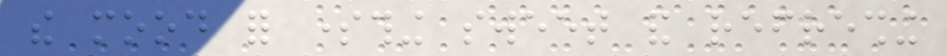the mood for something sweet and refreshing
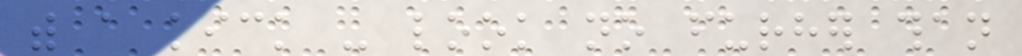with a kick - look no furher than
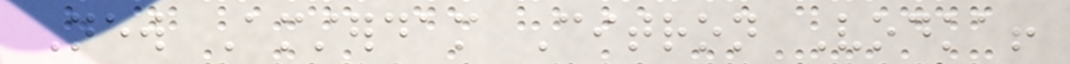New Amsterdam Citron Vodka!
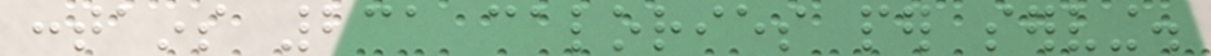contains 231 calories per serving.
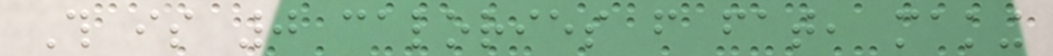This is 0 calories from fat, making
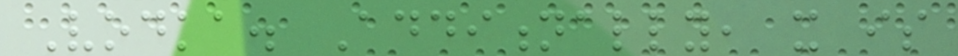Vodka. Additionally, it is
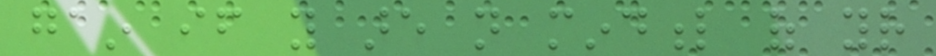gain if you are not mindful of your
